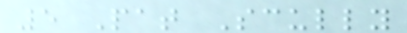5 Pat Scully
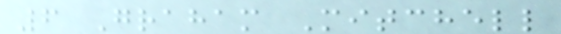6 Graham Mitchell
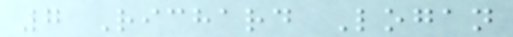7 Richard Logan
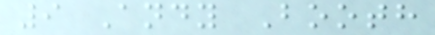9 Andy Booth
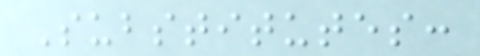Substitutes:
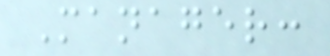Manager:
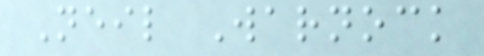Neil Warnock
